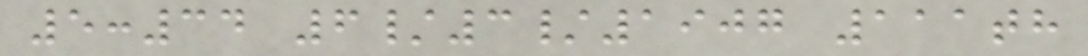5:34 6/3/1907 111th
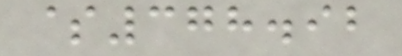$378.92
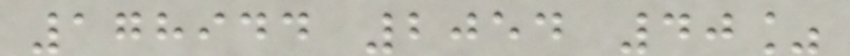178944 2054 40%
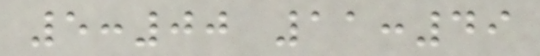5:00 11:49
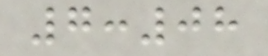7:08
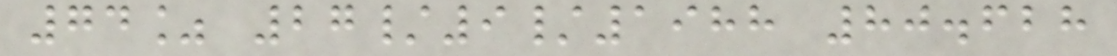74% 27/9/1988 80.628
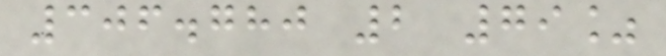306.780 2 79%
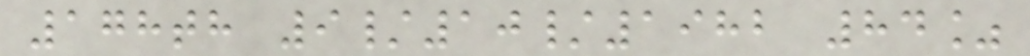178th 9/10/1982 84%
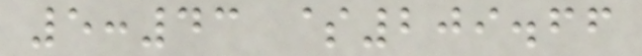5:43 $209.66
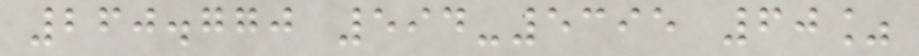260.770 594-5395 60%
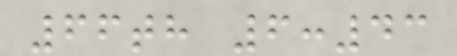66th 6:43
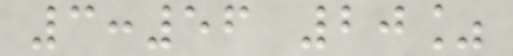3:56 20%
